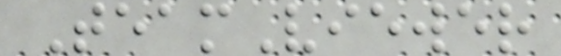TeamViewer
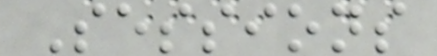Sessions
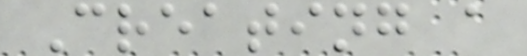Creating a
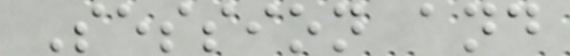Session and
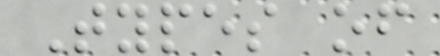Types of
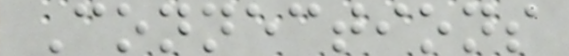Connections
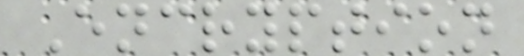Encryption
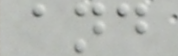and
